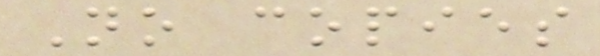No copies
